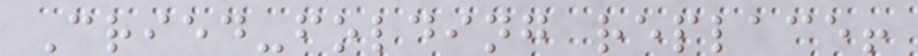Cried-folding replace!
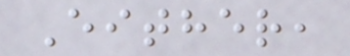Either,
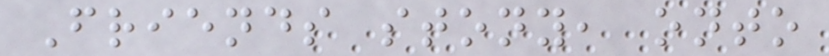Friends stony, onto
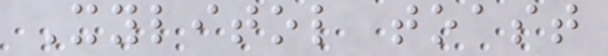Xylitol toast
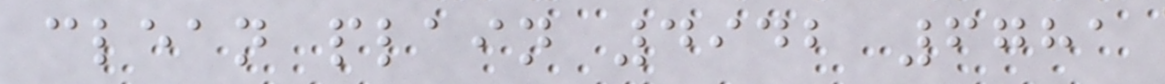clean plain 4942 6781
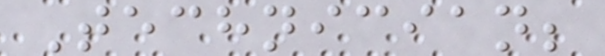Technician;
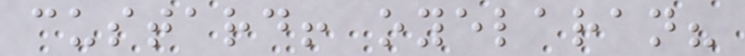custard! oyelaran?
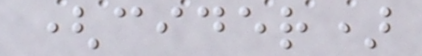(cider)
